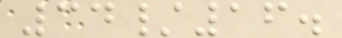34/16.
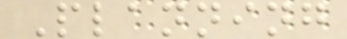Planning
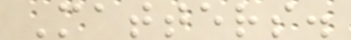Matters.
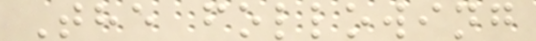The following
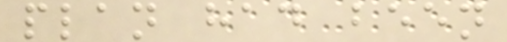plan had been
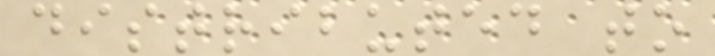distributed to
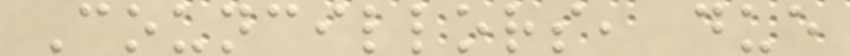Councillors, due
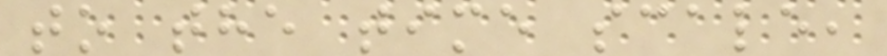to the time scale,
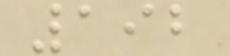192
